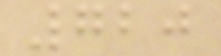720
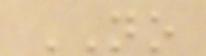NO
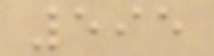595
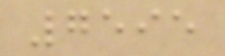7595
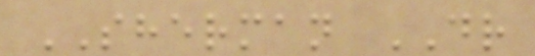SHERMAN DR
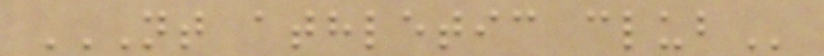NT ATHLETIC CLUB
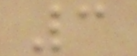3
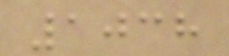1038
